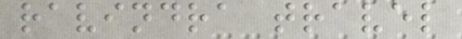ravindra travel
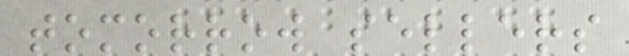tomorrow sellers
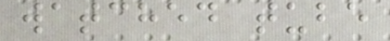watched tube
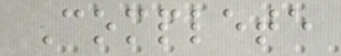Complete
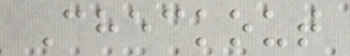Checkout
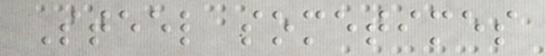Steel sometimes
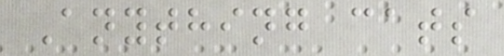Anything cats
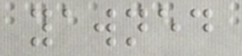yawned
